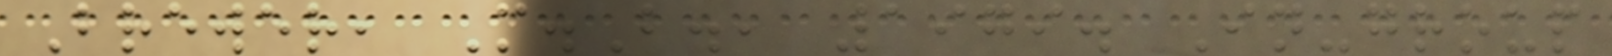Brewer, M.B., 1979. In-group
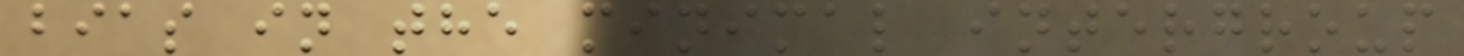bias in the minimal intergroup
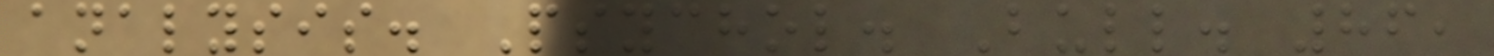analysis. Psychol. Bull. 86,
